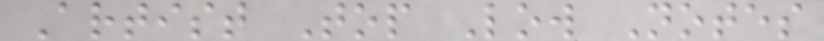Artist Top Low Notes
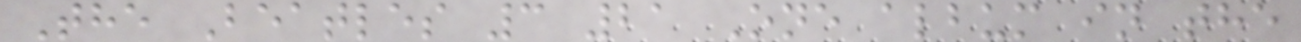The Beatles 3 21 One album in the
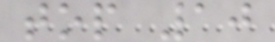top 10
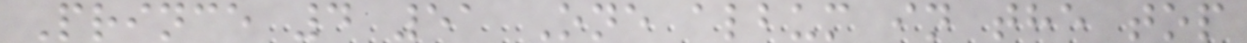Prince 4 51 One album in the top
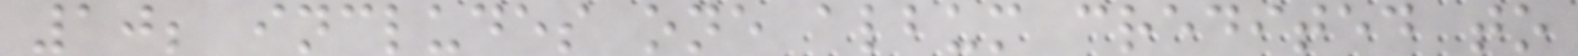10; includes one album credited to
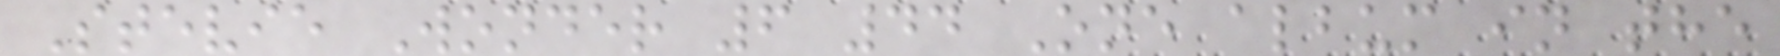Stevie Wonder 6 44 One album in the
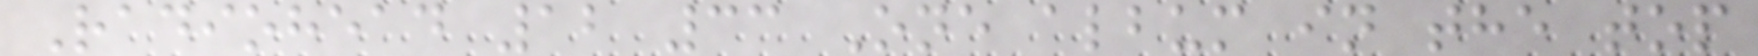Radiohead 12 33 One album in the top
